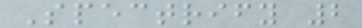Spectrify 2
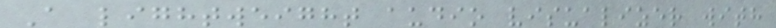A lightweight audio visualizer with
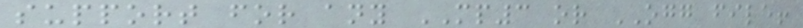support for any MP3 or OGG file!
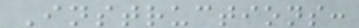Instructions:
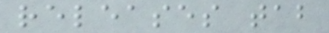releases tab
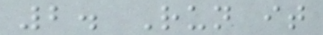2. Run it
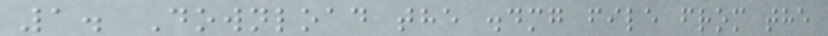1. Download the .dmg file from the
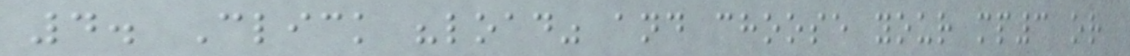4. Click "load" and choose your mp3 or
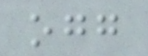ogg
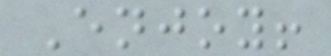Enjoy!
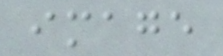image
